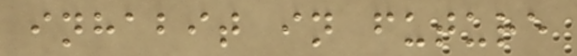inhabit in future
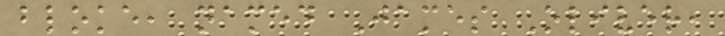bloke, named James Oliver,
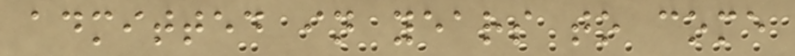admitted in years to come
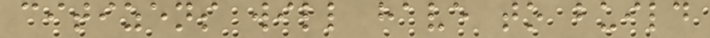citizens will have to build
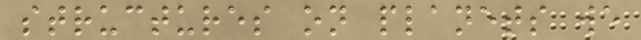structures on planets we
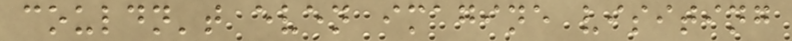couldn't even imagine visiting
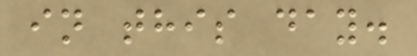in this day.
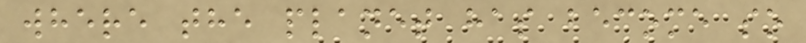where the planet has become so
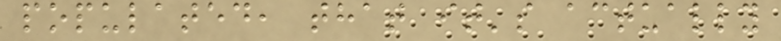populated, that it's actually
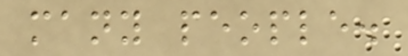many people.
